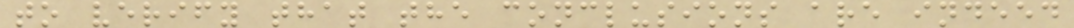to verify that the conclusions are indeed
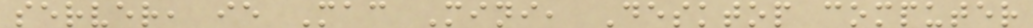server, ie Mac Mini, Desktop computer
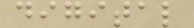digital
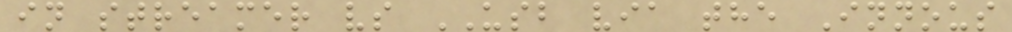in streamer vs USB via the Innous
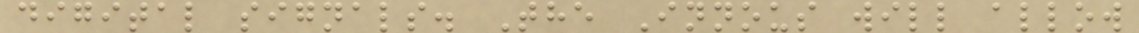digital signals. The Innous will allow
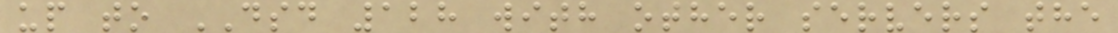up to DSD 128 with other servers the
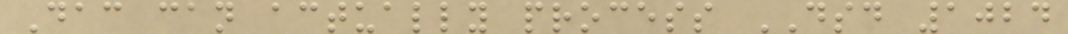Dac can actually process DSD 1024
